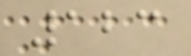123
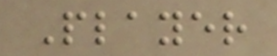Player
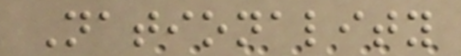Nationality
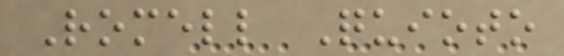Romell Quioto
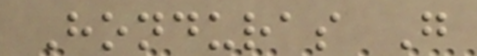Honduras G
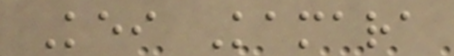Kei Kamara
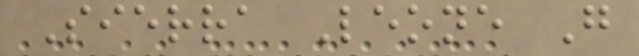Sierra Leone G
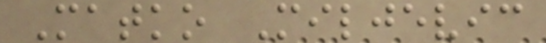Matko Miljevic
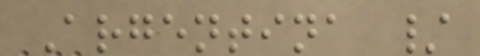Argentina /
